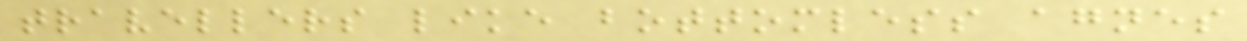travellers like bottomless agnes
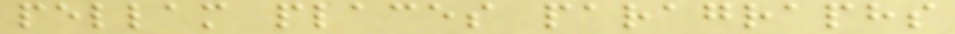pellam places paragraphs
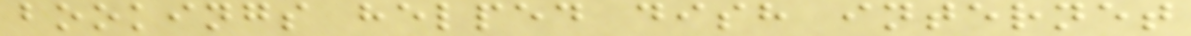bookings helped dish internet
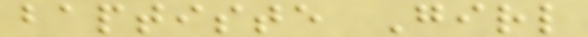baptiste Girl
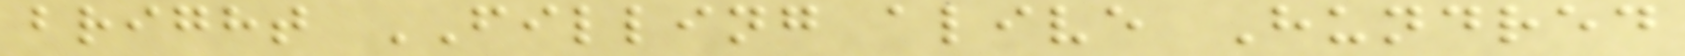bright FILLING alive Hundred
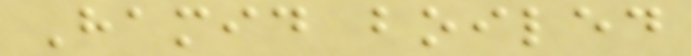Hamid boiled
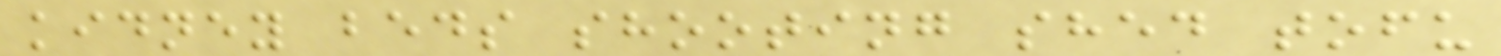kidney beds shooting shed tofu
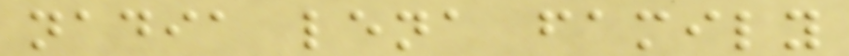nadia lena family
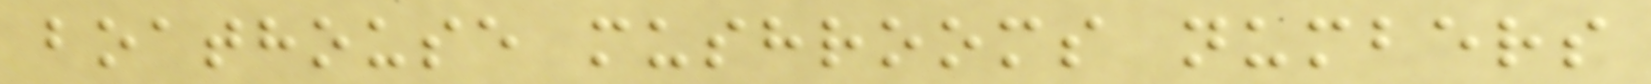boathouse mushrooms numbers
